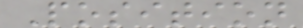Position
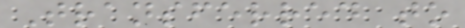Transferred to
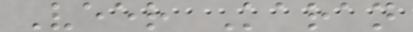Veer Karan
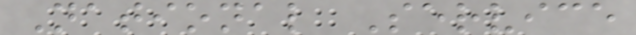National Service
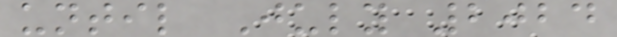until July 2024
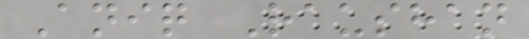Aniq Raushan
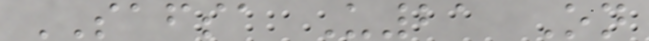SAFSA U21 On
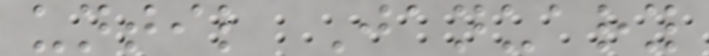until January
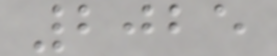2025
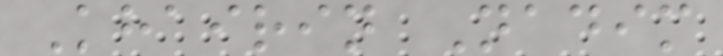Khairin Nadim
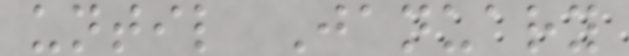until January
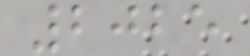2025
